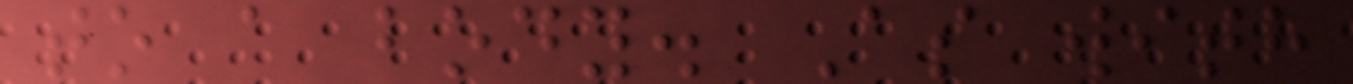to a body. As with
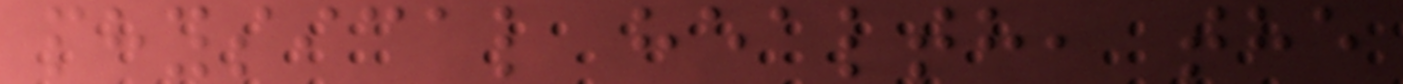physical health, the
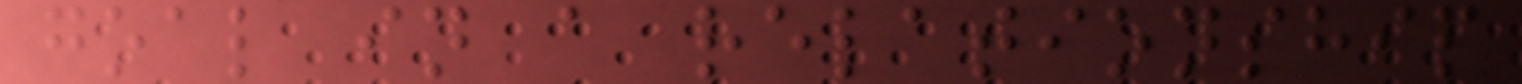goal in a relationship
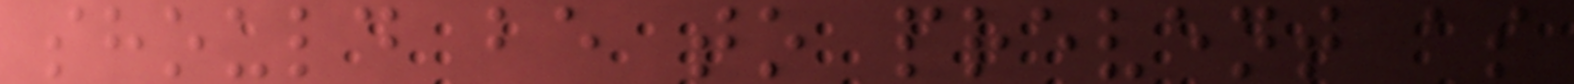should be to prevent as
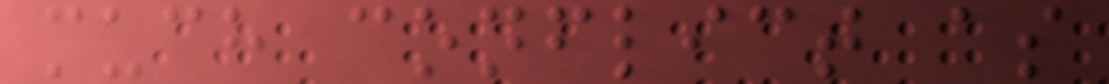much conflict as
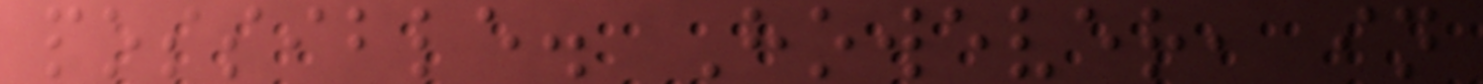possible. However, in
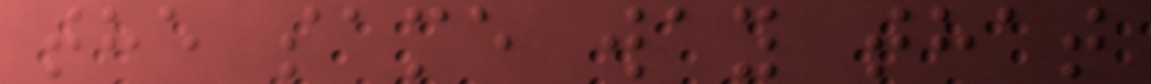the same way that
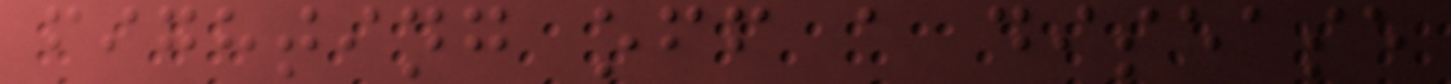fighting off a disease
